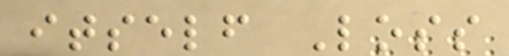itself Loss
